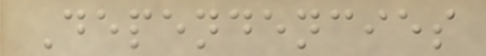Dependencies
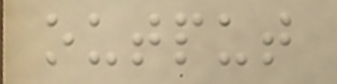output
